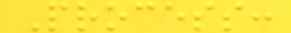Process:
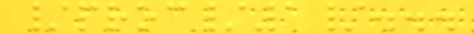/proc/1/...
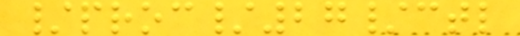/proc/27/ctl
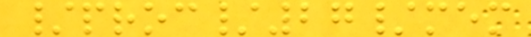/proc/27/mem
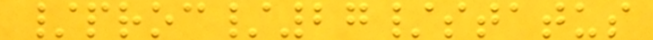/proc/27/status
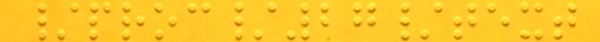/proc/27/text
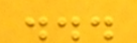...
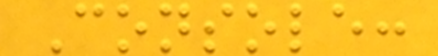Console:
